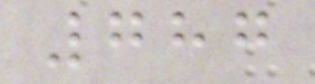787
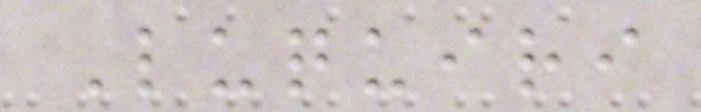Luquiri
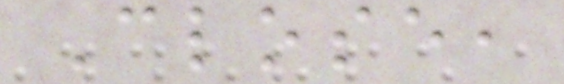Close,
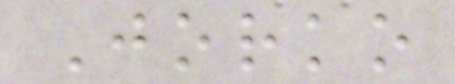Jorko
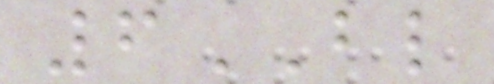6BL
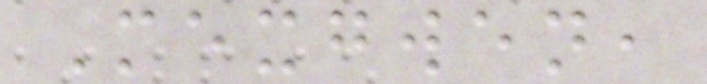Mexgwen,
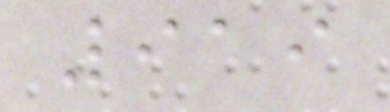919
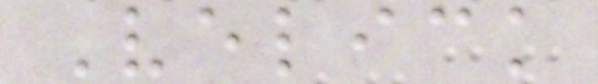Velick
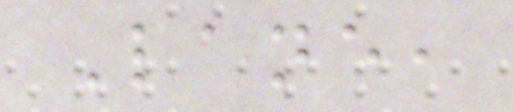Lane,
